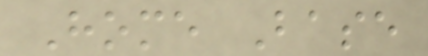Home Base
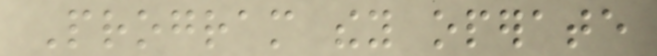Program they operate
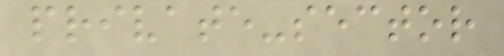private-sector
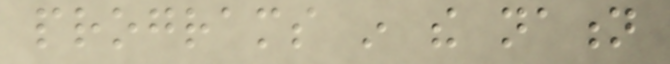programs in the nation
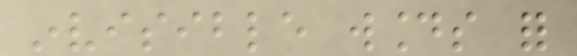invisible wounds for
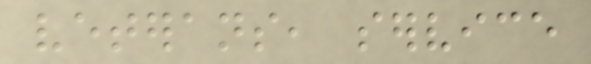veterans, service
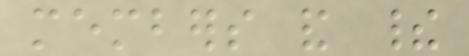members and their
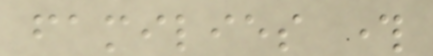families through
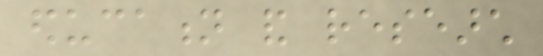education and research
